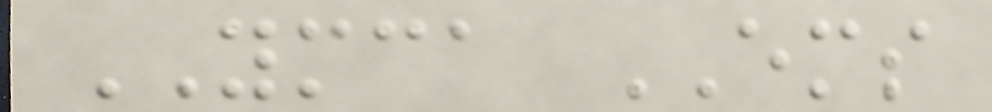YMCA EMS
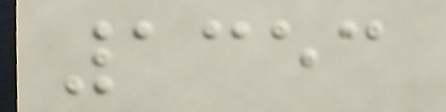1353
